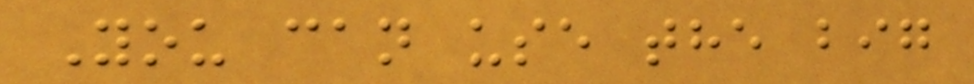You can use the big
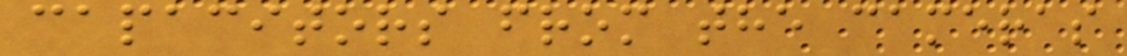capacitors from the cameras
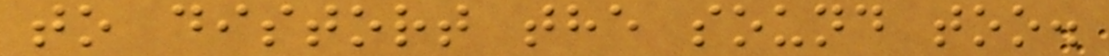to distort the sound too.
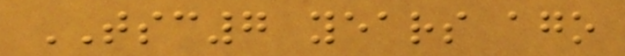TSC7 years ago
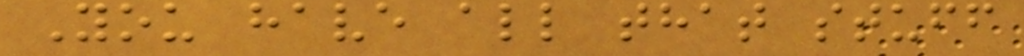You have all that stuff
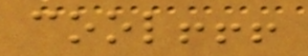cool!!!
